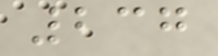237
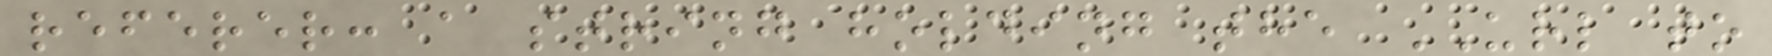referer: a string holding the URL to
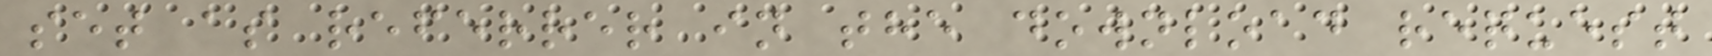set as referrer in the download request
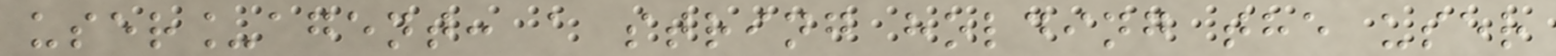user_agent: a string holding the user
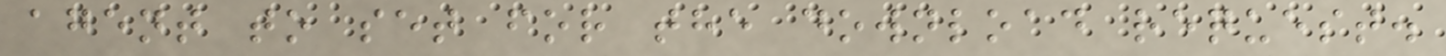agent to set for the download request.
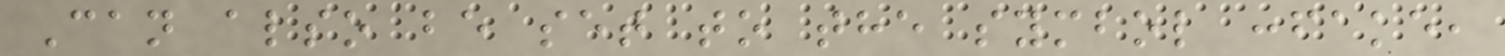Can also be set to the symbol :fake,
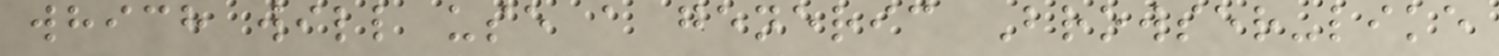which will use a generic Browser-like
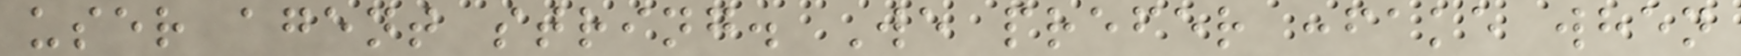user agent string. We prefer :fake when
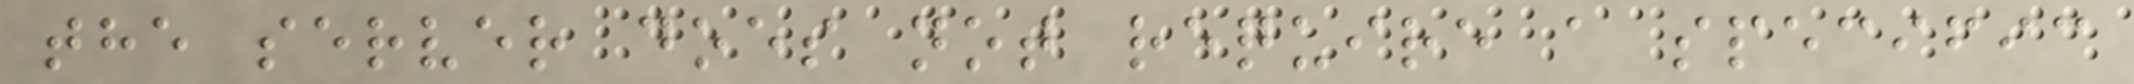the server does not require a specific
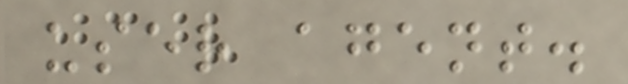user agent.
